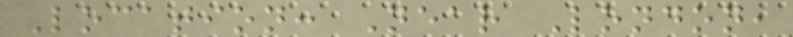Location: Near London,
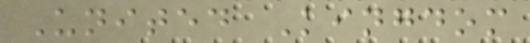United Kingdom
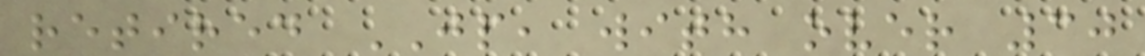retired JP, with over 30
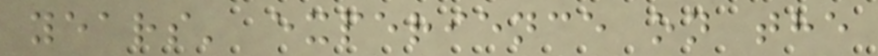years' experience on the
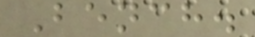Bench.
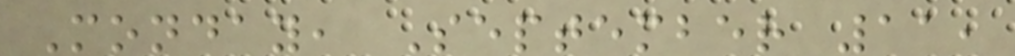Monday, September 11,
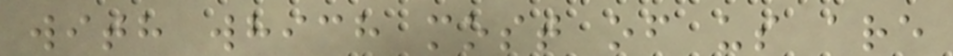with which most of us are
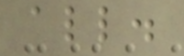all.
